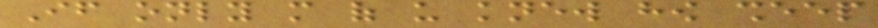If only more of us knew how sheep
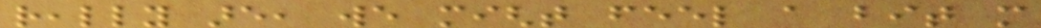really are, we might feel a bit more
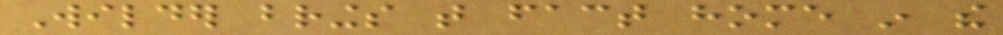Wilder brings that fact home in the
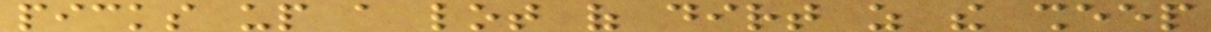picks up a lot of dirt as the sheep
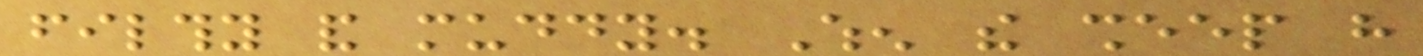filthy and muddy. When the sheep have
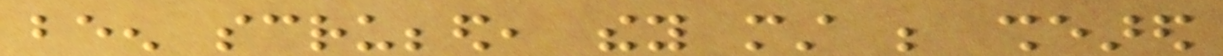been scrubbed, they must be sheared
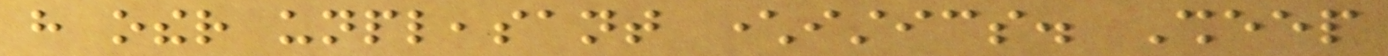have other unpleasant characteristics. Sheep
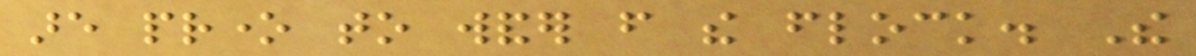are prone to wander from the flock. The
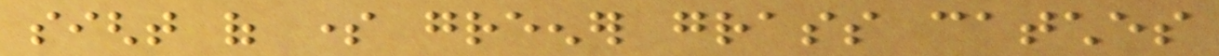sight of some greener grass catches
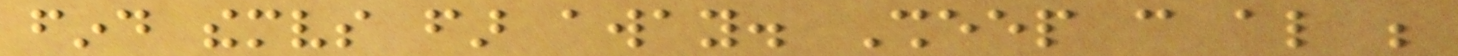find themselves far away. Sheep can also be
